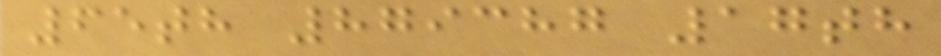65th 879387 17th
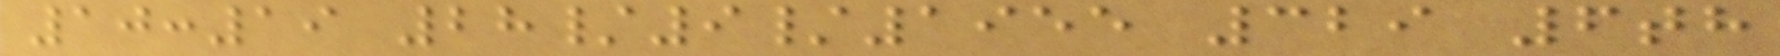10:19 28/9/1955 329 6th
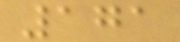171
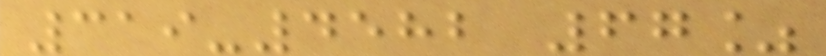319-4582 67%
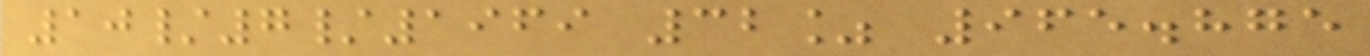10/7/1969 32% 965.875
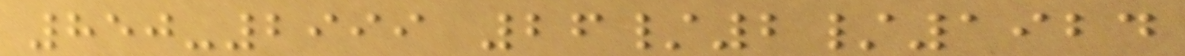850-2999 26/2/1924
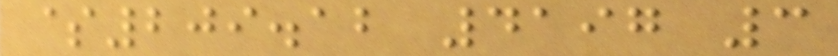$209.12 4197 3
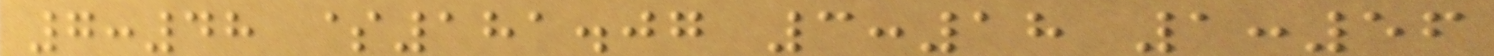7:48 $181.07 3:18 1:56
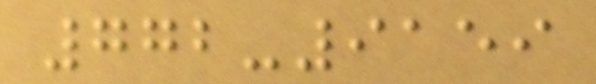772-9159
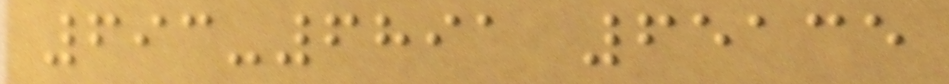693-6891 65135
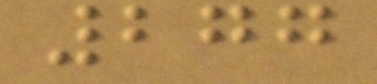277
